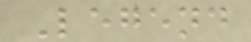Legend
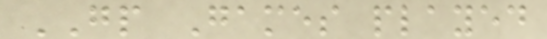GP Games played
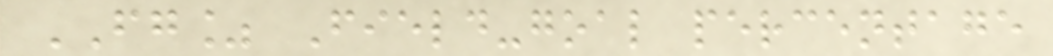FG% Field-goal percentage
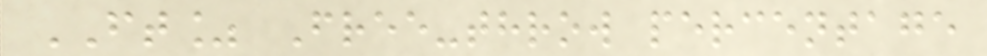FT% Free-throw percentage
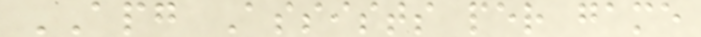APG Assists per game
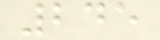245
